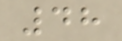48
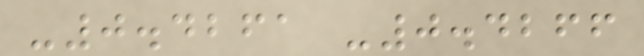-0.4261 -0.4266
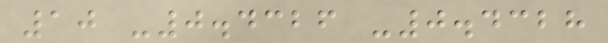10 -0.4326 -0.4328
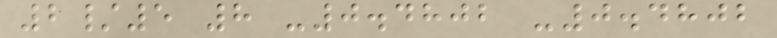2/5 8 -0.4802 -0.4802
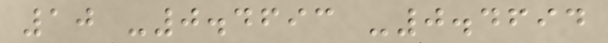10 -0.4693 -0.4694
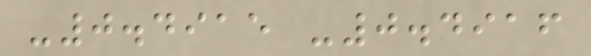-0.4915 -0.4916
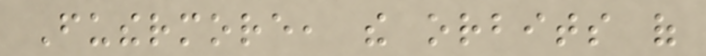Futhermore, the orbits of
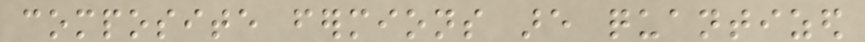composite fermions are quantized
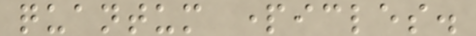quantum particles.
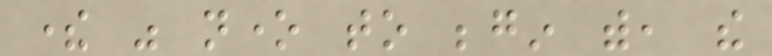there was none to begin with, the
